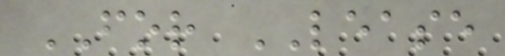FOR LEASE
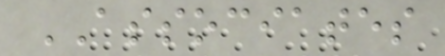ASSOCIATES
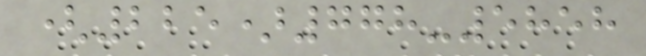(225)778-5858
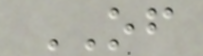OF
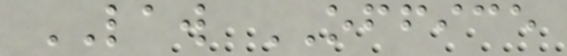LAW OFFICE
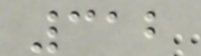312
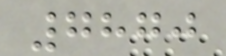7870
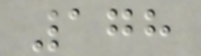178
